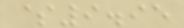$9.95
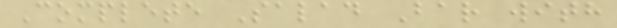Complete Salad Bar with
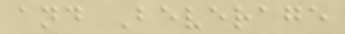and Beverage
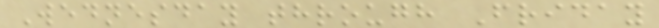Wednesday through Friday
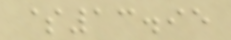$13.95
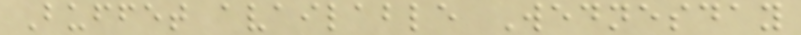Buffet available Wednesday
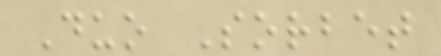Duo Sorbet
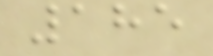185
